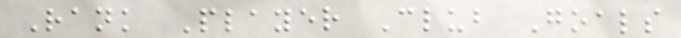Rank Player Club Goals
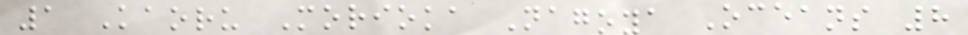1 Kaoru Morioka Nagoya Oceans 8
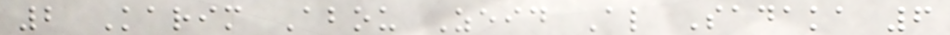2 Karim Abou Zeid Al Sadaka 6
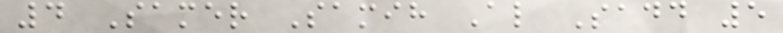4 Samer Samih Al Sadd 5
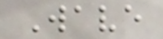Wave
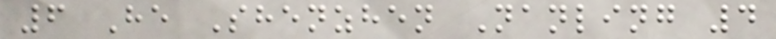6 He Shenzhen Nanling 4
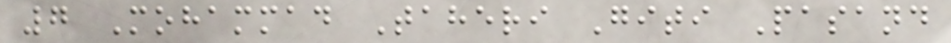7 Mohammad Taheri Giti Pasand
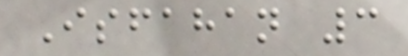Isfahan 3
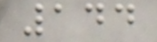144
